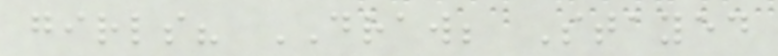girls? DRAW; Stayed
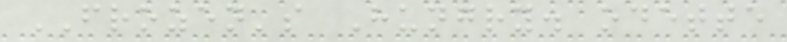FROZEN's Hungry. odette
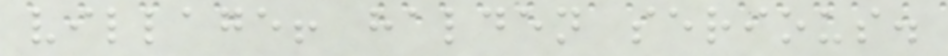village! halden serious.
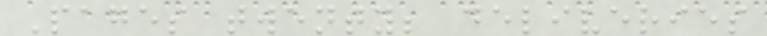Pages twenty; deliveries
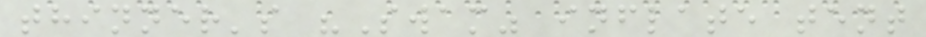thinner's "Swam" inflate tent
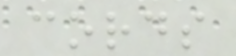cords
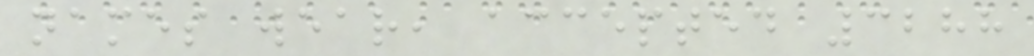names wear, accepted 3288
